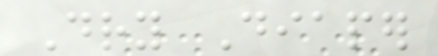Dry Diaper
